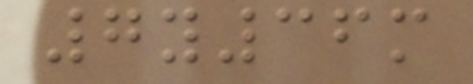7y36m
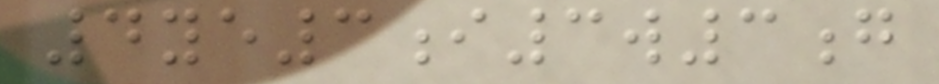4ye3i3w3g
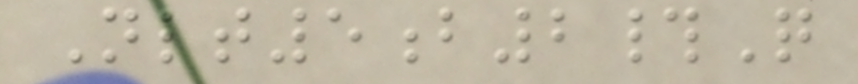Nlt5b2#Q
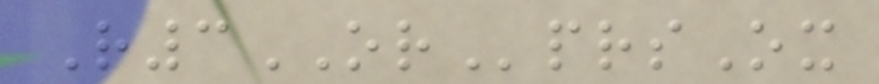R3ORprsOx
